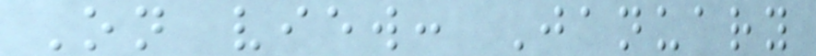On view: January
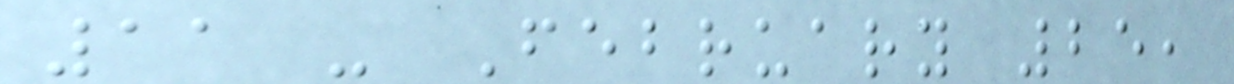11 - February 25,
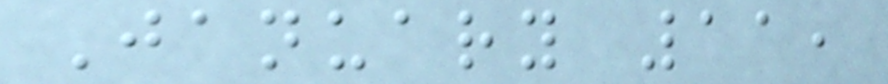January 11,
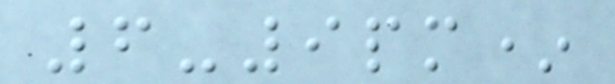6-9pm*
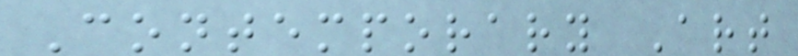Contemporary Art
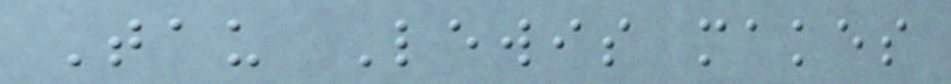Tau Lewis makes
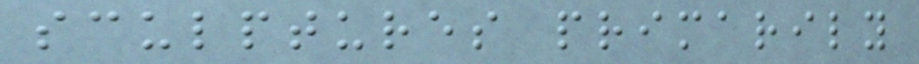sculptures primarily
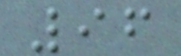96
